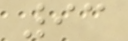93
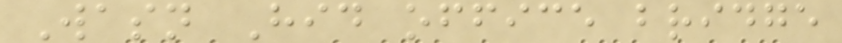Wasn Hid office bridge
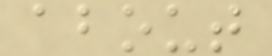about
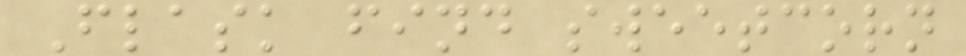Flask find sweetcorn
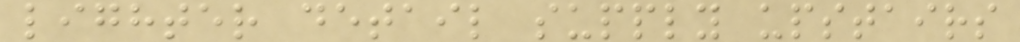lighter detail supply upstairs
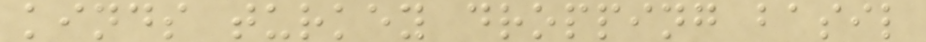kinds turkey dropping basil
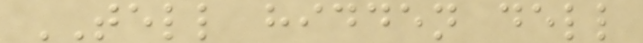TELL hidden dell
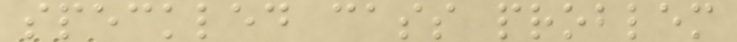speckled cass problem
